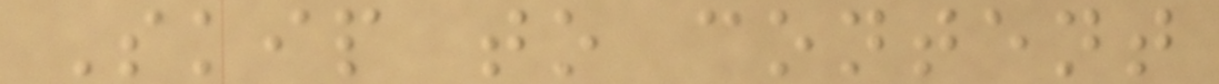Skip to content
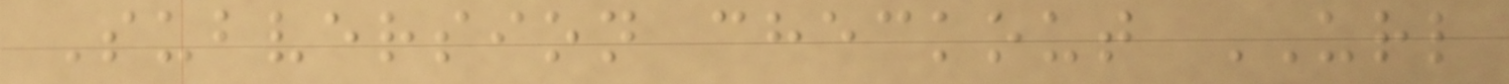Subversion checkout URL
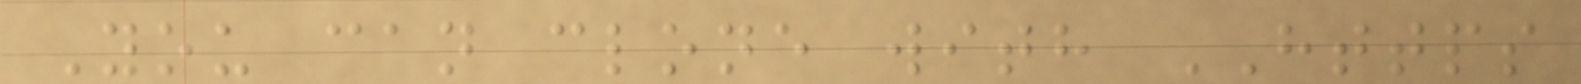You can clone with HTTPS
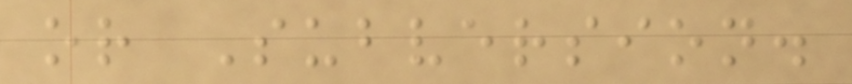or Subversion.
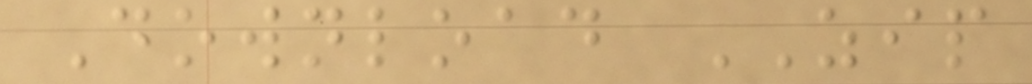Download ZIP
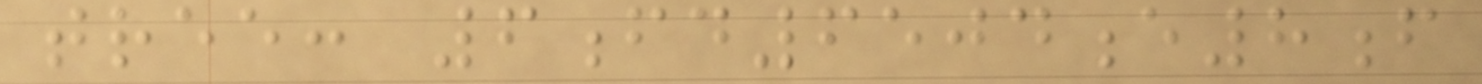tree: 6fd6504e8f
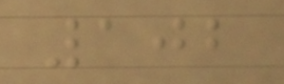102
